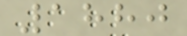1880
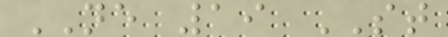NE 19 ST
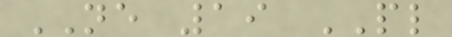NE 19 PL
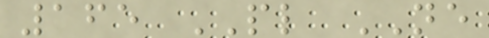165 PL NE
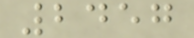2457
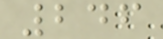246
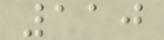110
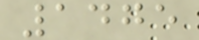1475
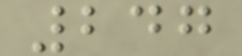247
